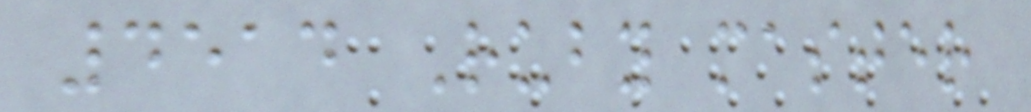4514 Ruby master
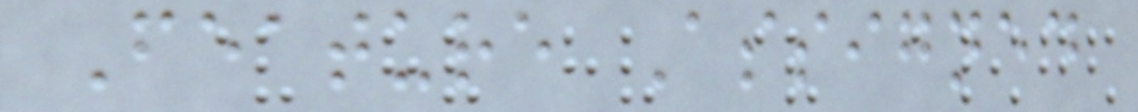Feature Assigned
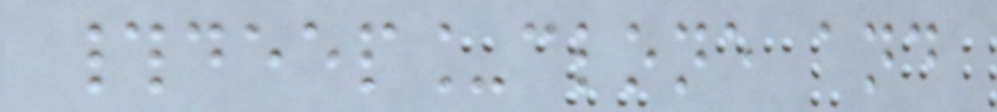#deep_clone and
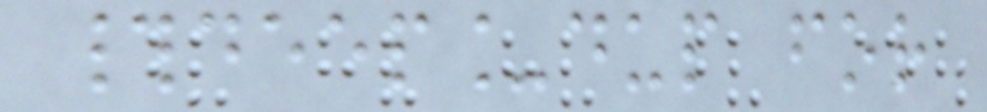#deep_dup for
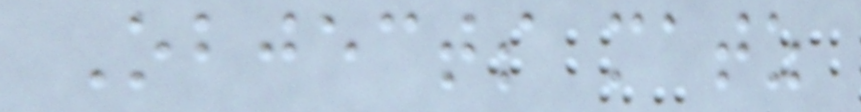Objects matz
